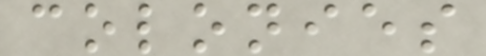colonies
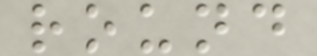round
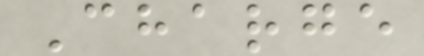Charge
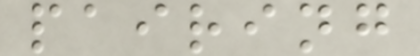pairing
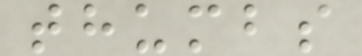thumbs
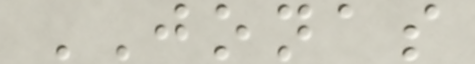JONAS
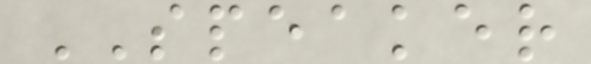SPEAKER
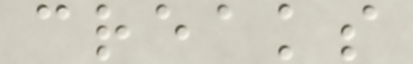creaks
